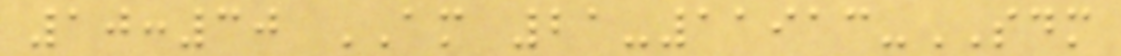10:30 AM 21-11913-SDM
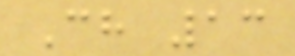Ch 13
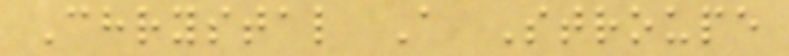Chrystal A Stroupe
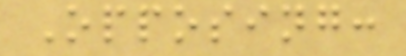Opposing:
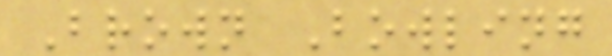Brown Bowling
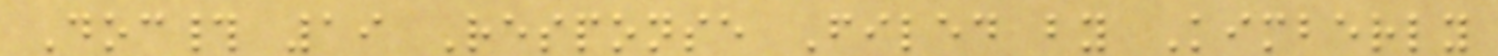Doc# 19 Response Filed by Kimberly
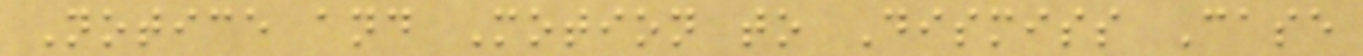Notice and Motion to Dismiss Case
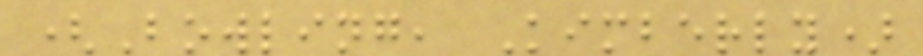(Bowling, Kimberly)
